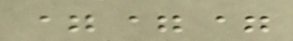===
